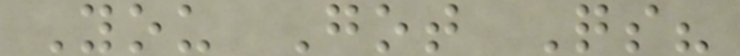You Got Qs?
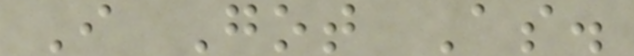I Got As.
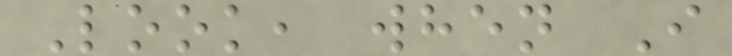Look, when I
